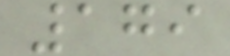179
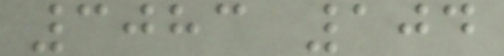3083 104
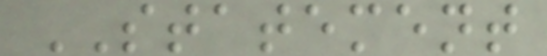STATEMENT
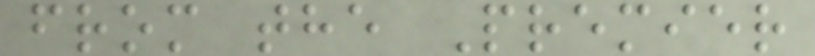from the Premier
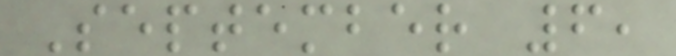September 6,
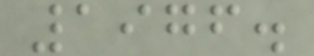1976.
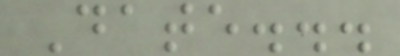Date...
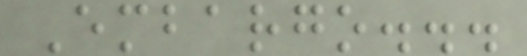Embargo...
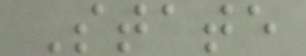State
